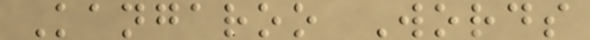Kangaroo Words
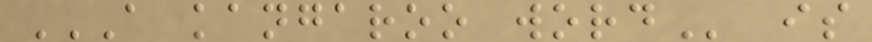A KANGAROO WORD is
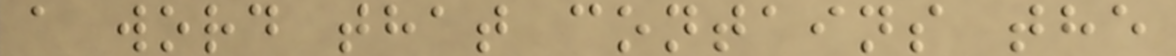a word that contains the
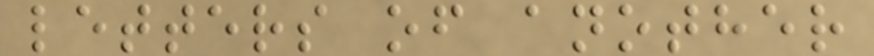letters of another
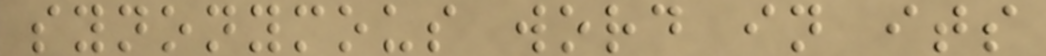synonymous word in its
